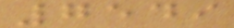7549
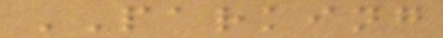PARKING
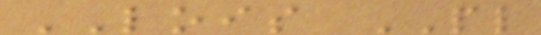LOIS PL
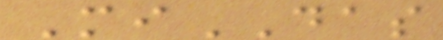MiDAS
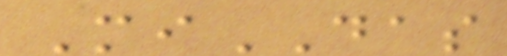MiDAS
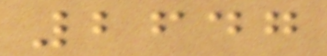2647
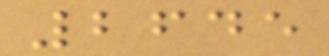2645
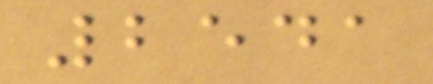2541
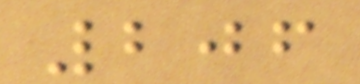206
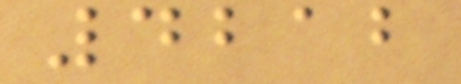4212
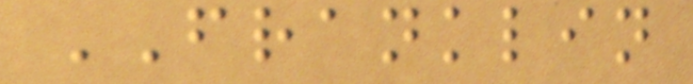FRANKLIN
